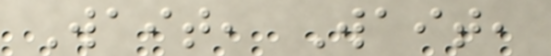Wait, Wait,
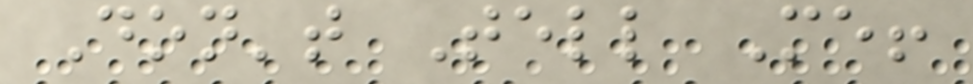Don't Tell Me!
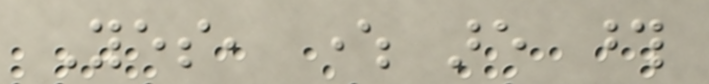Yes, where are those
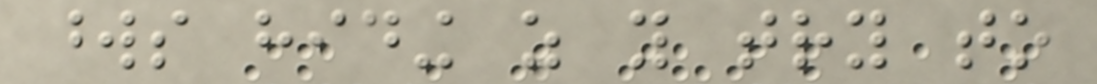words hiding as you try to
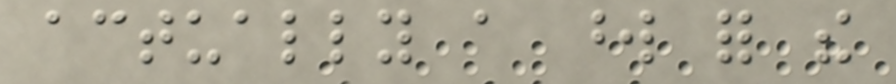actually a word for the
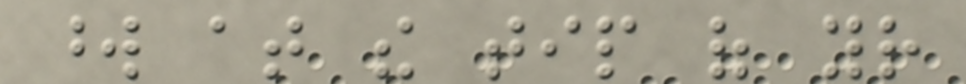word at the tip of your
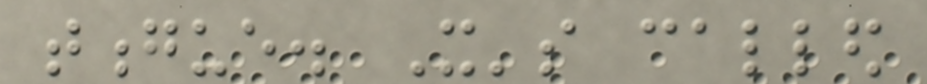tongue. It's called
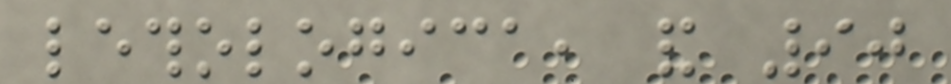lethologica, and 90
